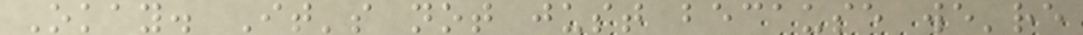Okay. It's not just because we're
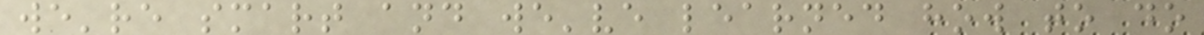we're smart and we've learned how to do
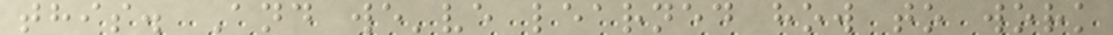this. And we've learned how to work
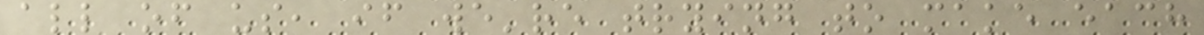all of us, if we're trying to make each
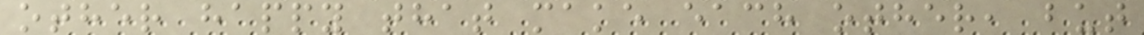other happy that make each other, but
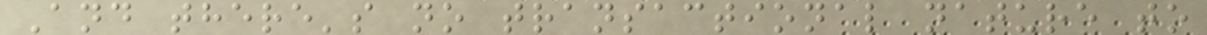And there's no transactional nature to
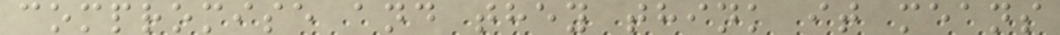compromise and they think it means
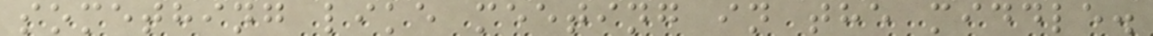something like meeting in the middle.
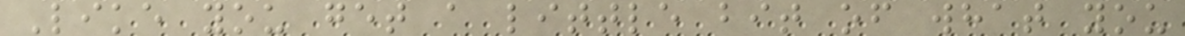Like you get a little bit of what you
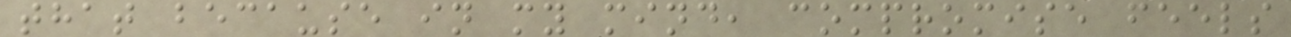that because in my mind, compromise feels
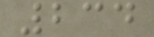234
